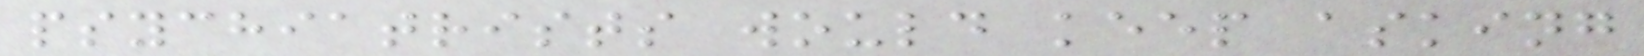psychiatrists would keep asking
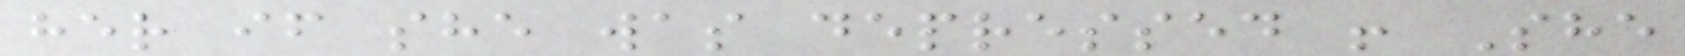her if she was depressed ! She
